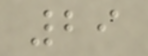29
